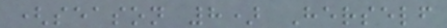(season 8) Herself
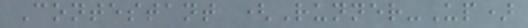Contestant (Runner-Up)
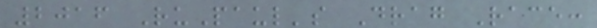2016 RuPaul's Drag Race:
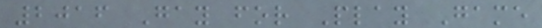2016 Gay for Play Game
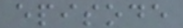episode
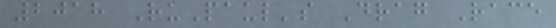2018 RuPaul's Drag Race
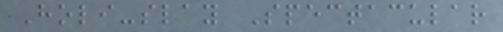Holi-slay Spectacular
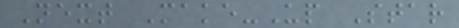Next Make-Up Star
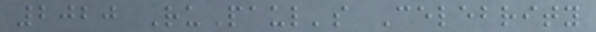2020 RuPaul's Celebrity
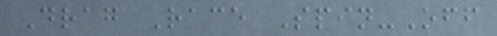Drag Race Spin-Off
